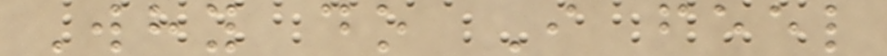Why do I feel
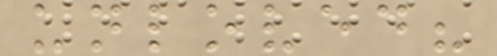unloved?
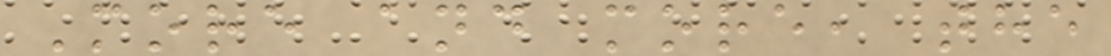More and more, the
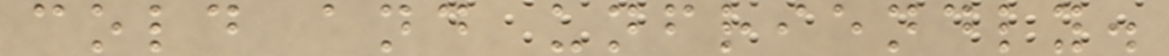cold and unfriendly.
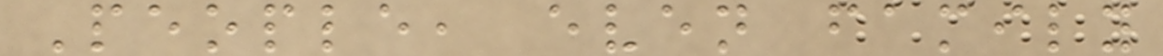People, even family
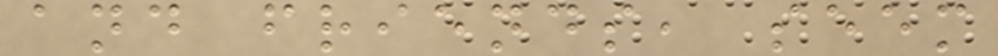and friends, seem
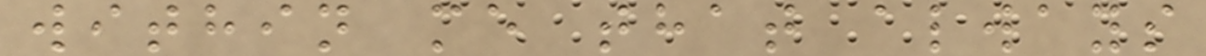within me that always
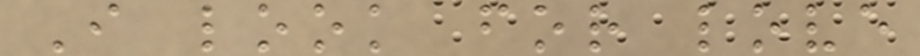I look for love
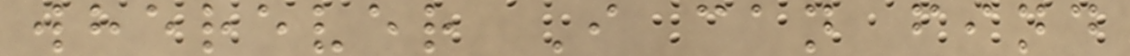wherever I can find
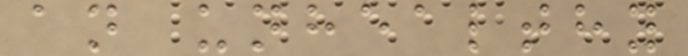an unhealthy
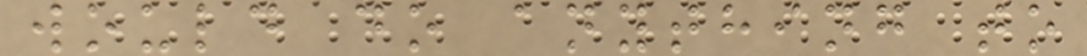would do anything to
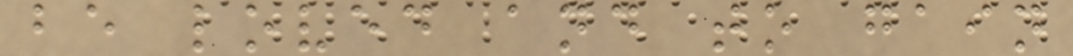be loved and to gain
